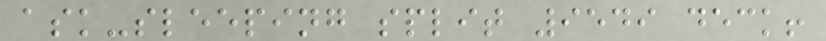ask-sleeping split 9549 deck!
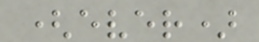(ever)
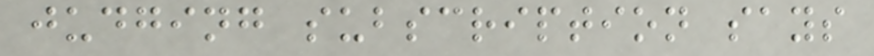judging subscription says
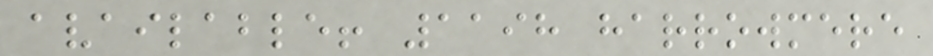available! 1198 harrowmere
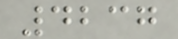4237
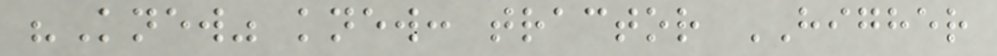"Knew" knew: tractor HIGHER
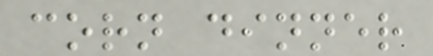corn dinner
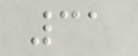31
